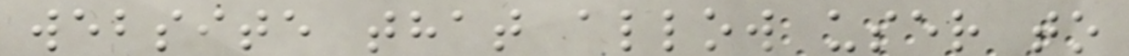website that allow user to
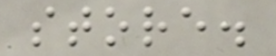store.
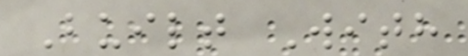Built With
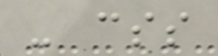- css
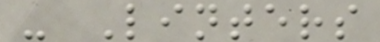- Linters
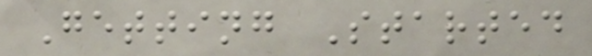Getting Started
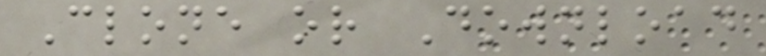Clone or Download
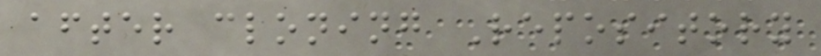after cloning Repository
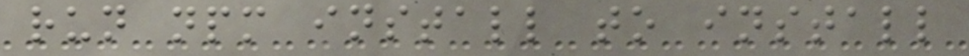run npm install to install
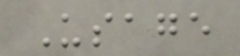Usage
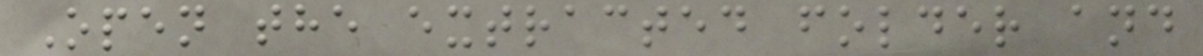Open the extracted folder and
